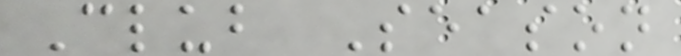Club Season
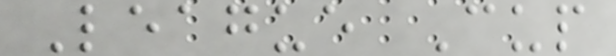League Cup
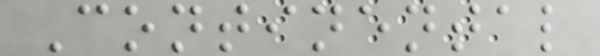Continental
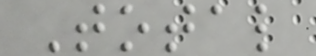Total
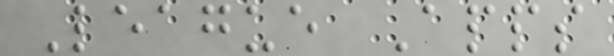League Apps
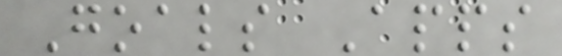Goals Apps
